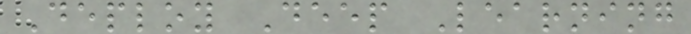Deploy Deep Learning
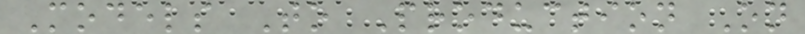Models To Production On
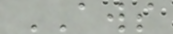AWS
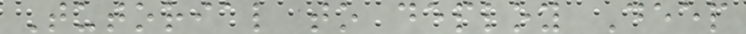Tutorial to deploy Deep
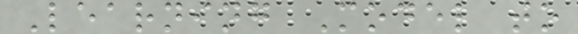Learning Model to
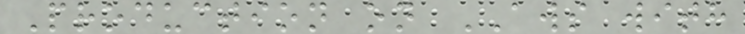Production on AWS with
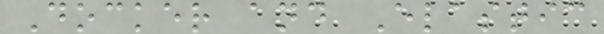Docker and Elastic
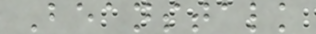Beanstalk
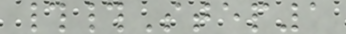##Step1
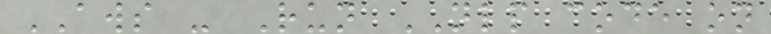AWS - Run NLP code on
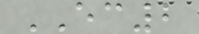EC2
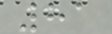81
